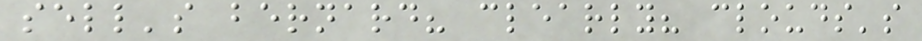sell's bernard? clearly? clouds's
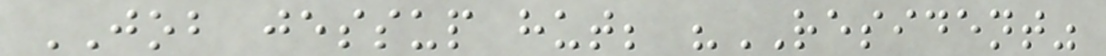JOB jessup hut; "RESIDENT"
